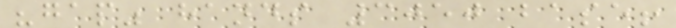"gap" hands 3050 base!
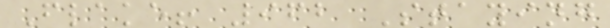Flake! 962 Staying
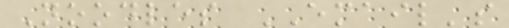Noodles EMAIL's
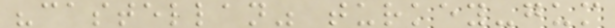"castellan" turkey-gum
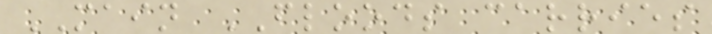MAIN FLOODS carries
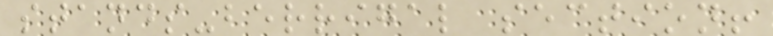stands-berrigal section!
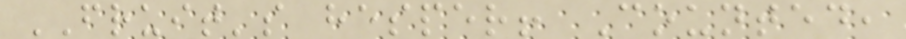FRUIT's hesper! Counted,
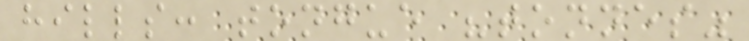hills: tongue "tonnes"
